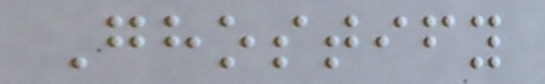Ghostify
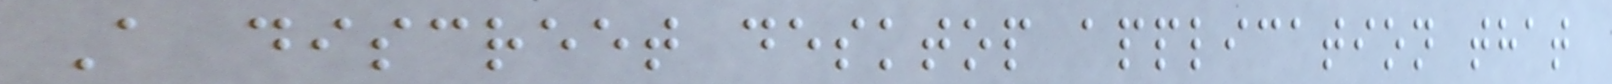A discreet desktop application that
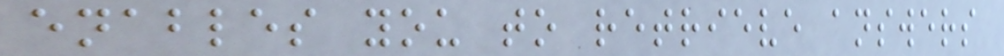enables you to retrieve answers
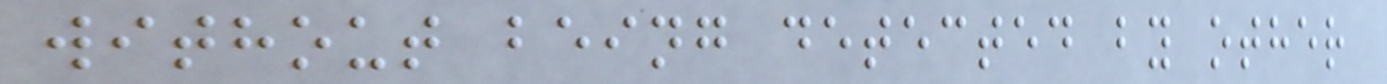without being detected by other
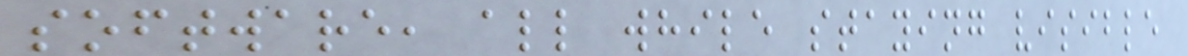software, all while staying visible
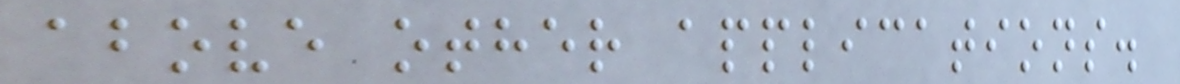above other applications.
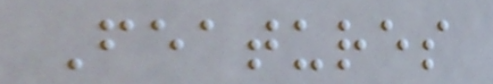Features
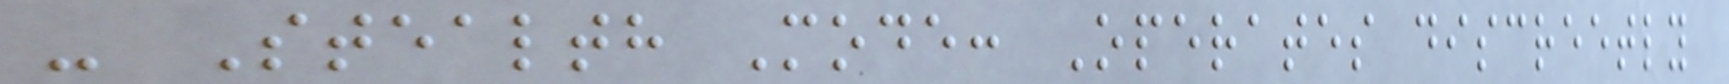- Stealth Mode: Operates discreetly
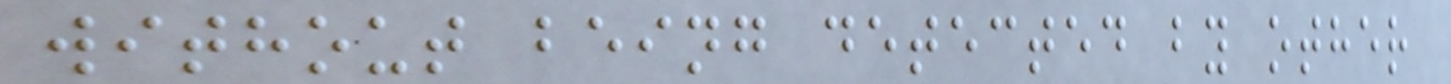without being detected by other
